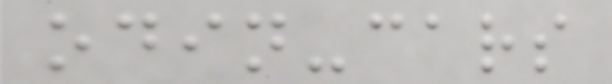odin-cars
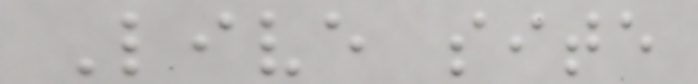Live site
